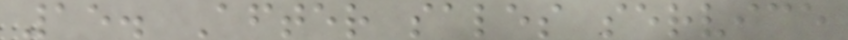15. After sales service
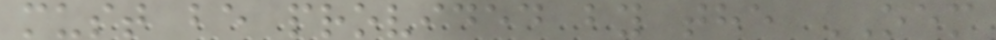must be provided by the OEM
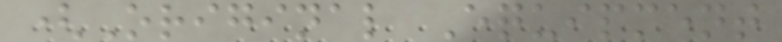(Original Equipment
